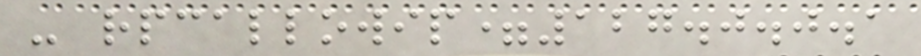- rpcallowip=127.0.0.1
